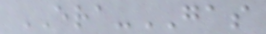ERA-GAS
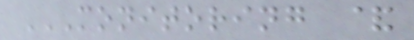MONITORING &
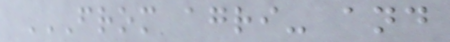FROM AGRI- AND
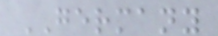GERMANY
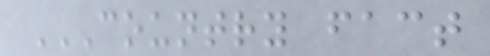COUNTRY FACT
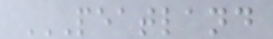PEATLAND
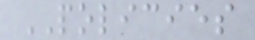POLICIES
